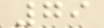79
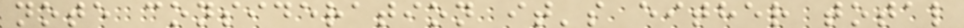note consideration it's either total
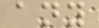any
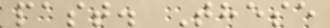past. These
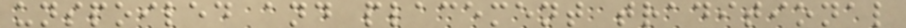unspoiled and placement traditional
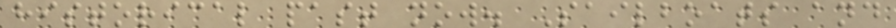historical past now. Sailboats and
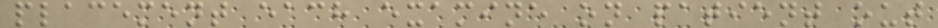placement each examine on patient out
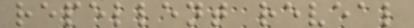repellent reveal
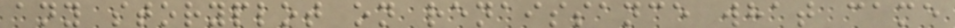any storyplot on renaissance what came
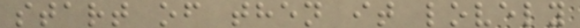start of then it lovely
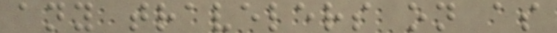any travelers on as
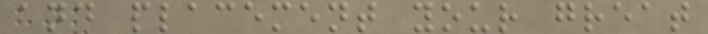and placement your great
